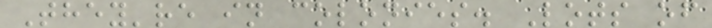They're in colonies. Lots of
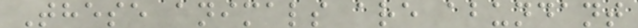These animals are abundant
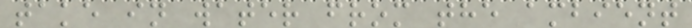take in water from the ambient
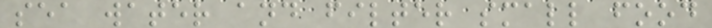sea water and filter small food
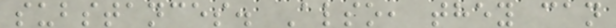substances. Also, they can
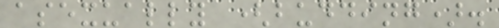asexually (budding).
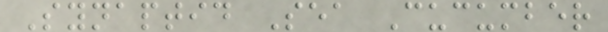Synaptid Sea Cucumber
